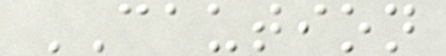CAUTION
